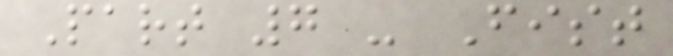Part 7 - Fist
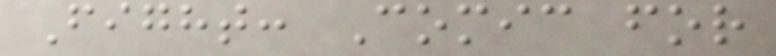Fight: Comic for
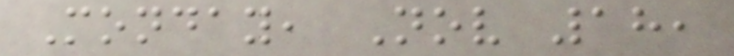Monday, Nov 18,
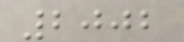2002
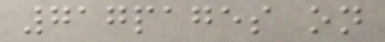717pages on
